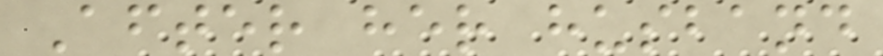After her husband
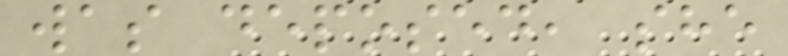was deposed, she
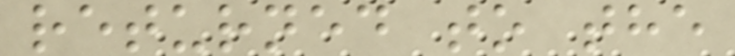returned to the
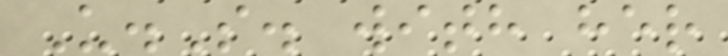U.S. with her
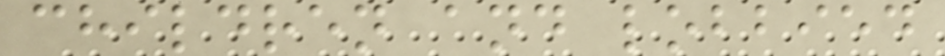children and lobbied
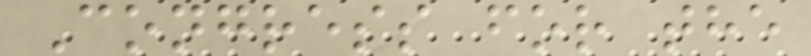Congress for the
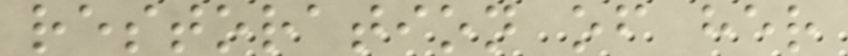restoration of her
